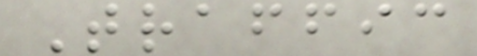Traffic
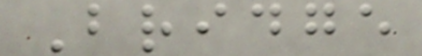Bridge
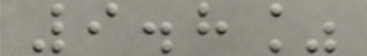9.8%
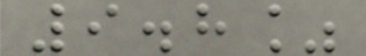9.8%
